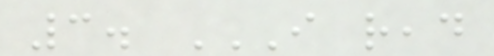3. I READ
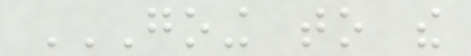GOING TO THE
